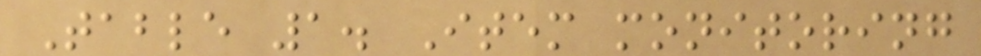Table 1. Item monitoring
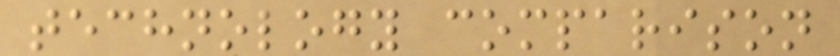technology comparison
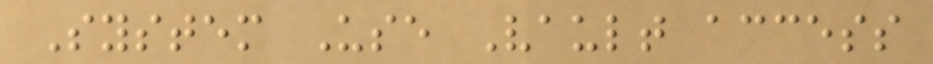System Use Vault access
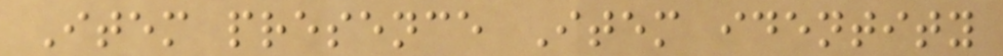Item presence Item identity
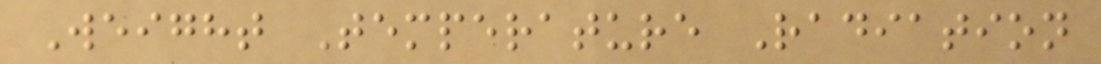Weight Temperature Radiation
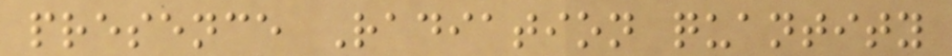presence Radiation quantity
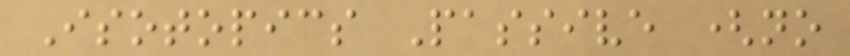Isotopics Passive (no
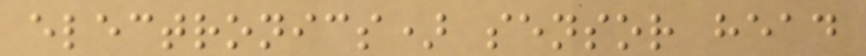electronics) sensor head
